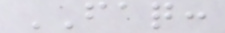FAQ:
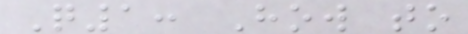Q1: How to
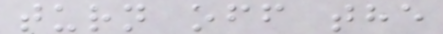turn off the
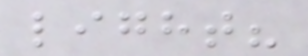light?
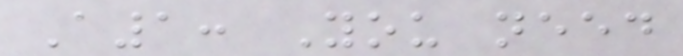A1: You need
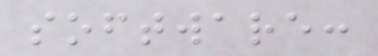software:
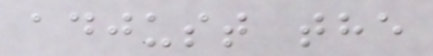adjust the
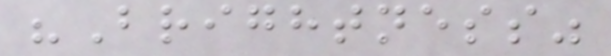"Brightness"
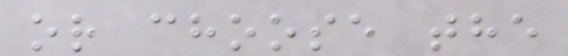or choose the
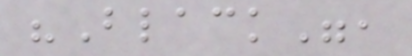"Black",
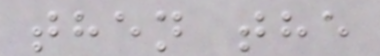then the
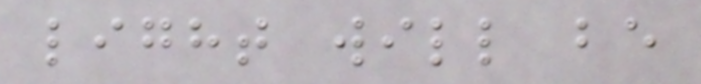light will be
